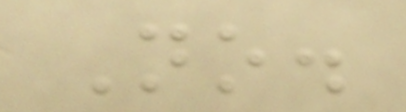No.
